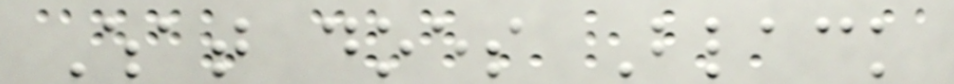What does Black
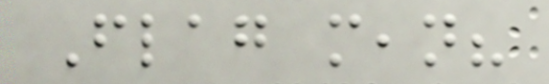Flag mean?
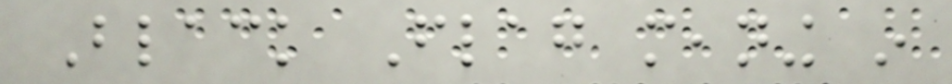Black Flag meaning in
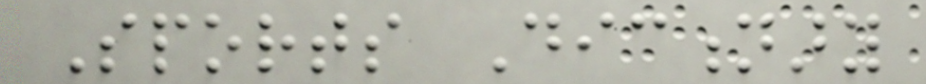Sports Dictionary
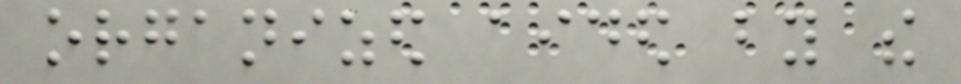organized aided by the
